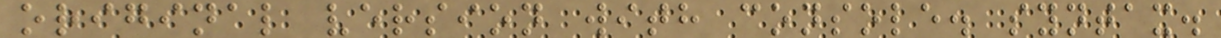original version with console. syntax.
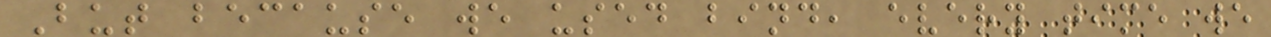But because we used bind, every time we
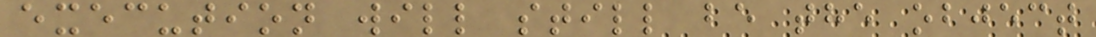execution will still be the object
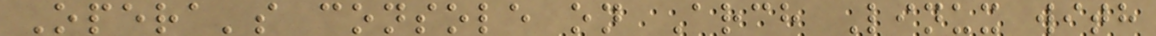Opera's console on Arch Linux with
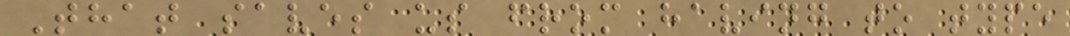That saves us from having to type
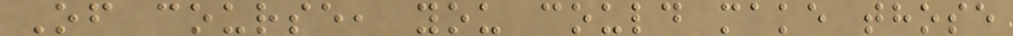Of course, you could make those
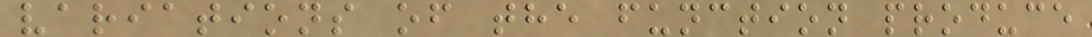variations of the function produce
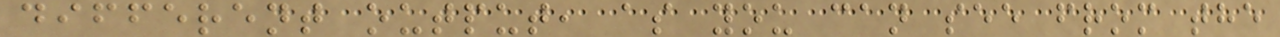different output, as you can see from the
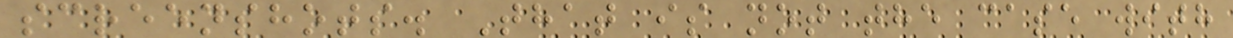screenshots. That is not the case with
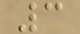3
